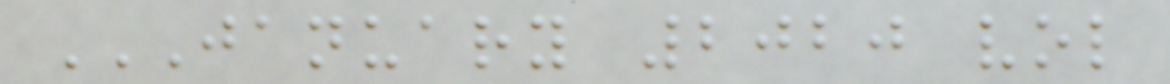JANUARY 2020 VOL
